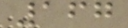167
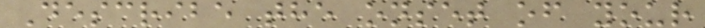Describe the onset of your
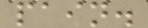pain.
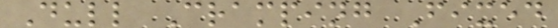Dull Cramping Fixed
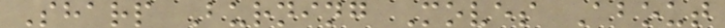Sharp Burning Moves About
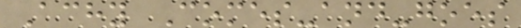Achy Comes-and-goes
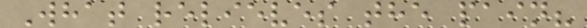What relieves the pain?
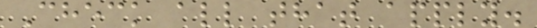Check all that apply.
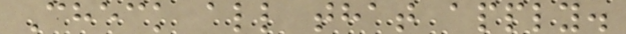Check all that apply.
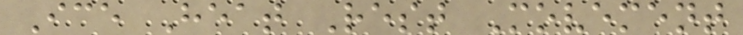Ice Heat Rest Movement
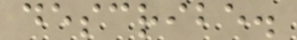describe.
